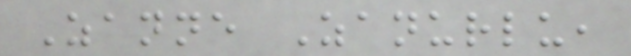Zanne Zanurlu,
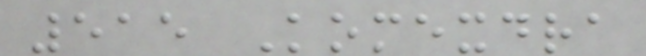515 Komexdra
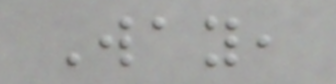Way,
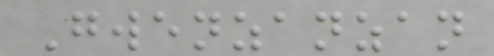Gwenzanzan
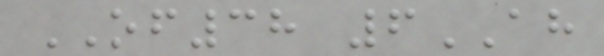OF38 6AH
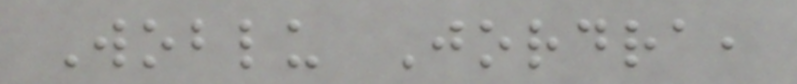Woblu Jordra,
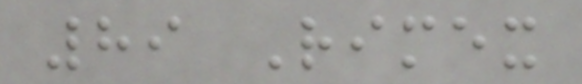89 Rimex
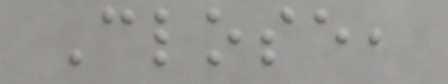Close,
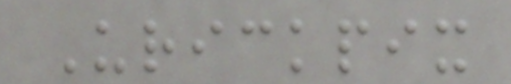Urickpix
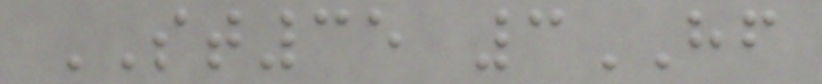ST35 3HF
